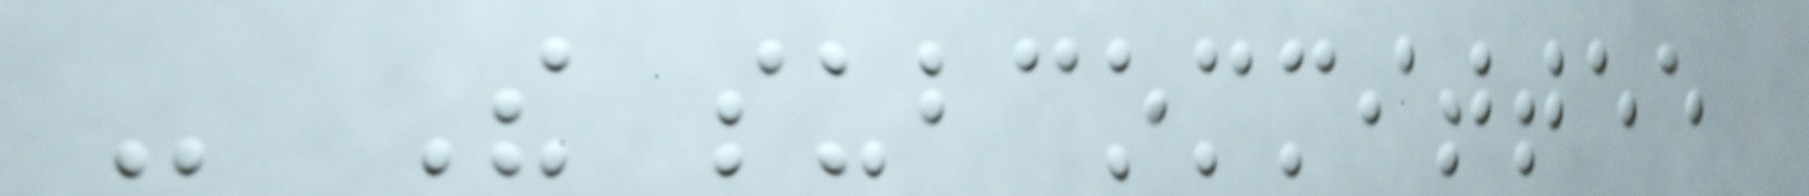- The subcommittee
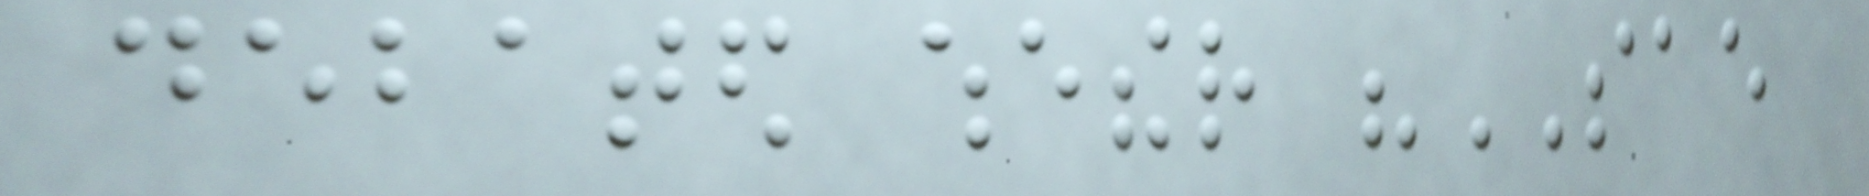debated whether "SAE
